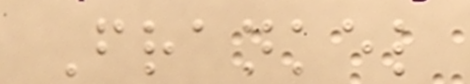Frankel
